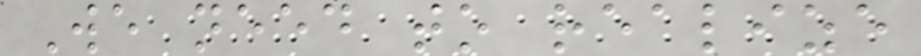We need to realize
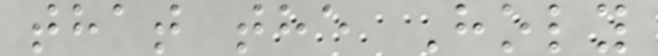that the Holy
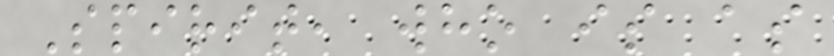Spirit, who is as
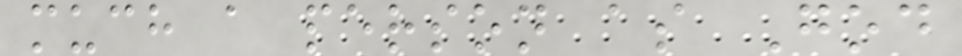much a person as God
